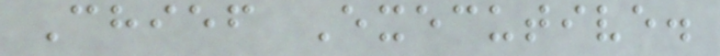Chief Executive.
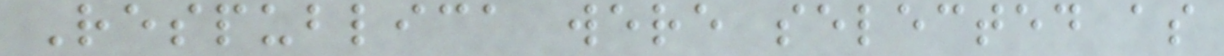Respublica were selected as
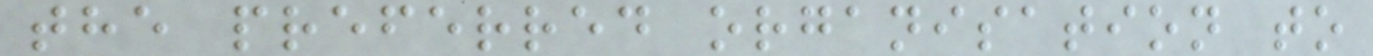the preferred organisation to
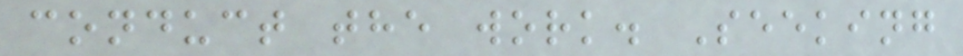conduct the work. Seeking
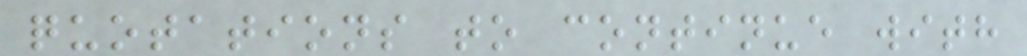quotations to continue with
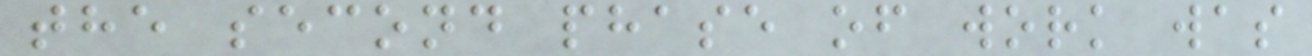the second phase of work was
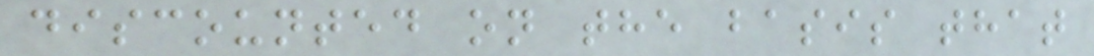discounted on the basis that
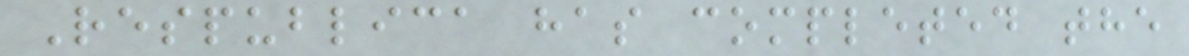Respublica has completed the
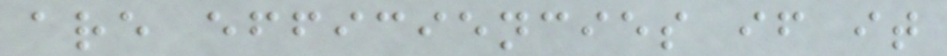are efficiencies if it
